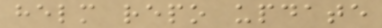helm repo update
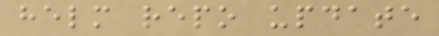helm repo update
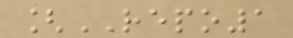[REPO1
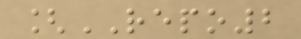[REPO2
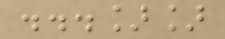...]]
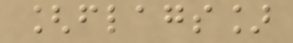[flags]
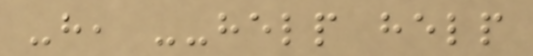-h, --help help
